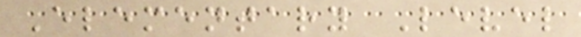Elementary Level
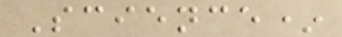Science*
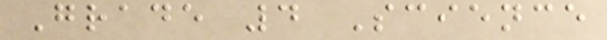Grade 4 Science
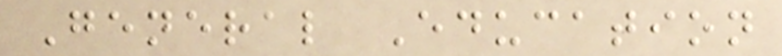General Education
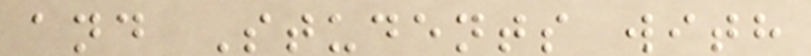and Students with
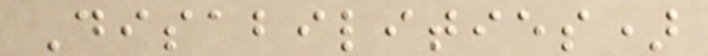Disabilities)
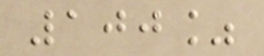100%
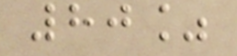80%
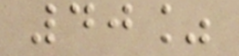40%
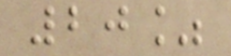20%
